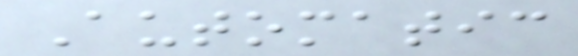Automatic
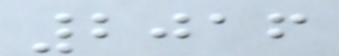2016
